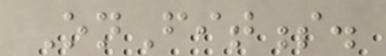OnFitness.
